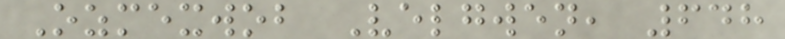Ozmexwob Velgwen, 648
